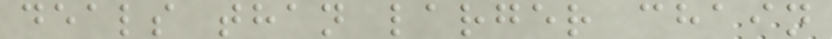deals than larger chain
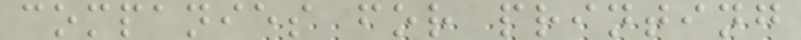companies for printing
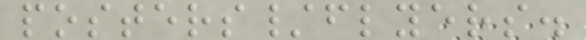posters/flyers.
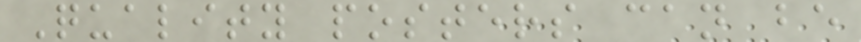Quality posters can be
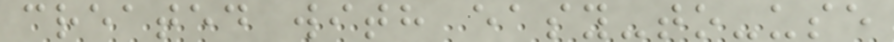created with easy-to-use
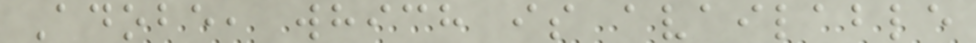Adobe, which is available
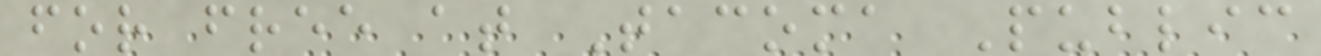for free at Tacoma Public
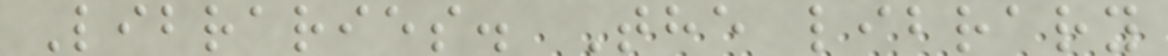Libraries. The library
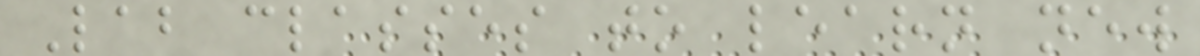Lab classes to learn new
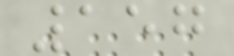157
